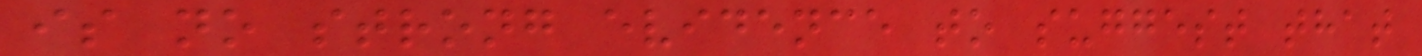is no strong evidence to suggest that
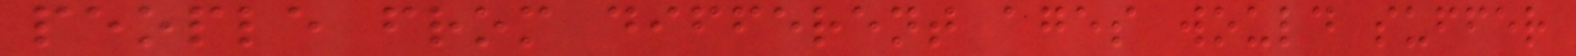people from different ages would suffer
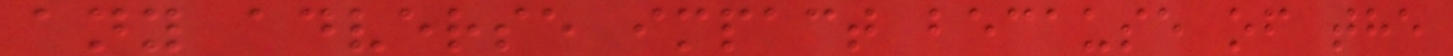any adverse impact because of the
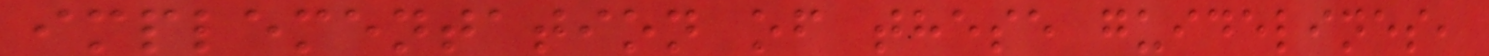implementation of these guidelines,
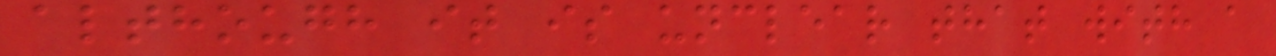although it is unclear that with a
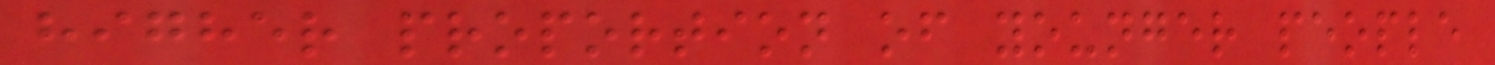higher proportion of younger people
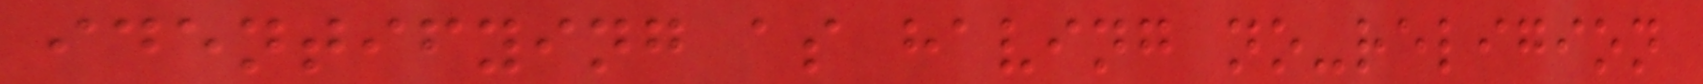identifying as having no-religion
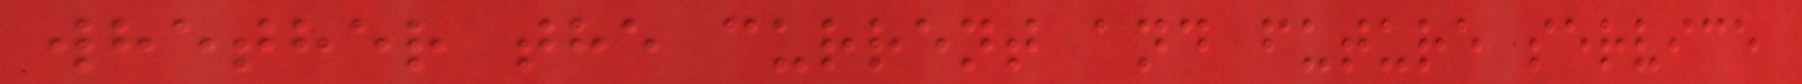whether the current and future service
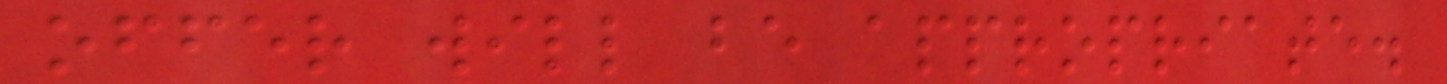offer will be appropriate.
